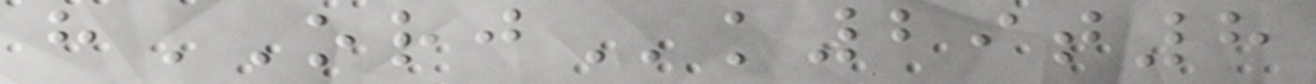hORJk29t8
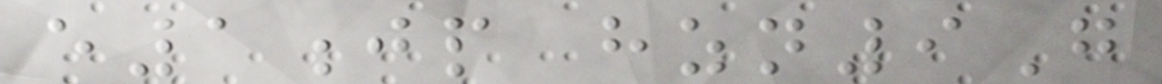e1jp hzn9G
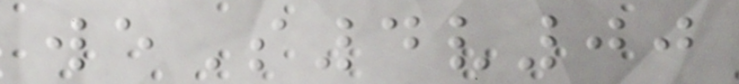weS4v00
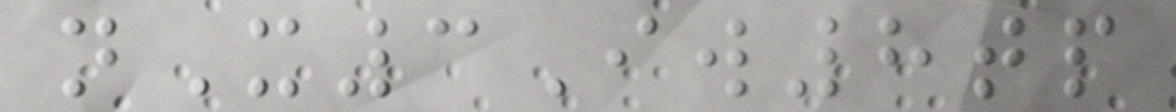nX3Iw8tp
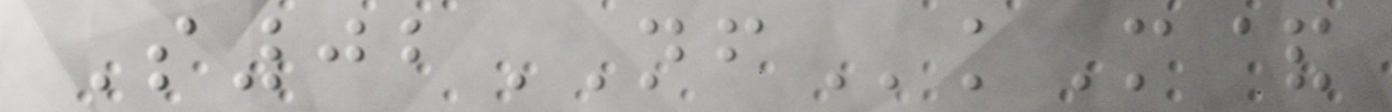S02NFkM&
